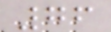76
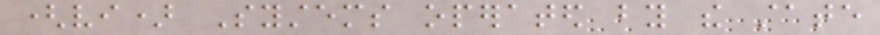(vi) Systems operated by the state
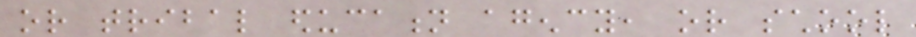or tribal education agency, or school
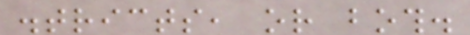districts, or both.
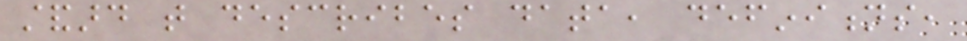standard that describes data, definitions,
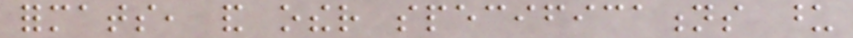formats, and other specifications upon
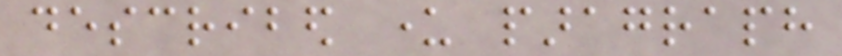described under paragraph
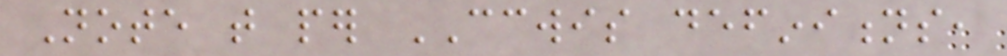Note that per CCWIS definitions,
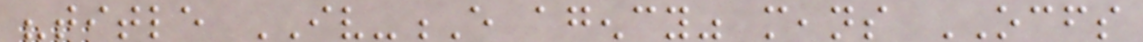"title IV-E agency" means OCFS
